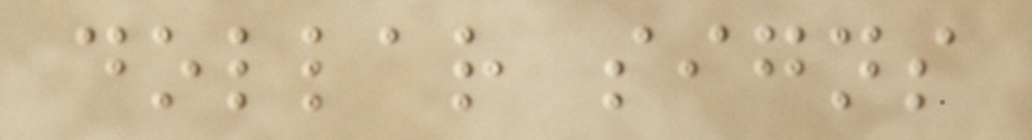dollar signs
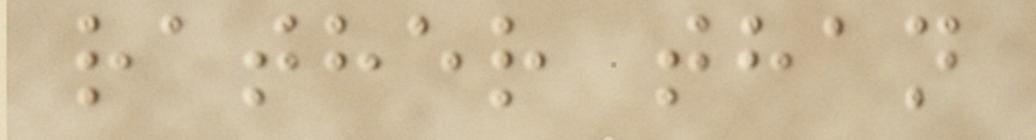rather than
